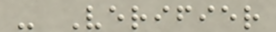- Verifier
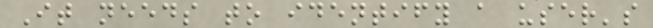It needs to identify a user's
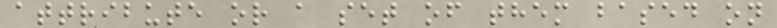attribute or a set of them based on
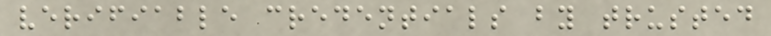verifiable credentials by trusted
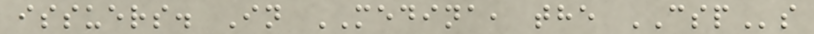issuers. In MEDINA, the CSPs
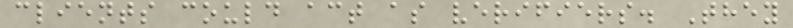clients could act as verifiers. They
